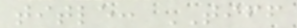title: TIFF
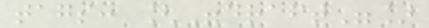tags: ["draft"]
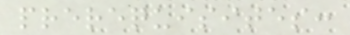prerequisites:
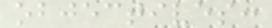objectives:
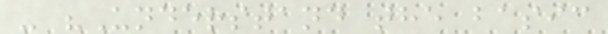- "Understand the basic
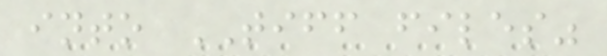into TIFF files"
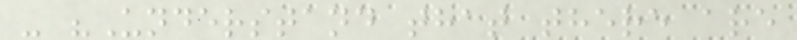- "Understand that there are
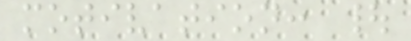motivation: |
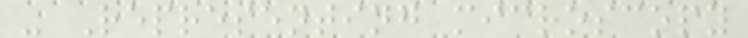- Representing microscopy
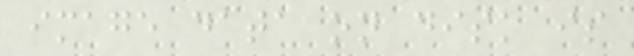image data on disk is
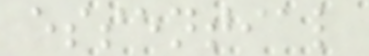essential
